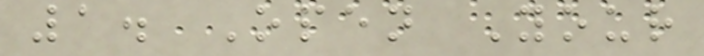1. Open Your
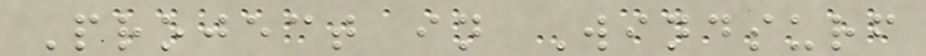Project in Windsurf
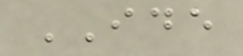IDE
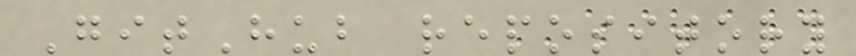GitHub repository
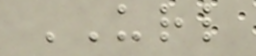URL
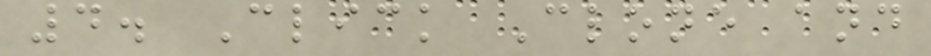4. Click Clone and
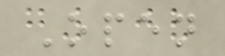Open
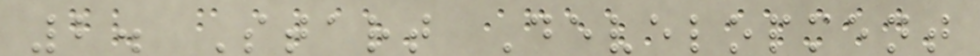2. Start Development
